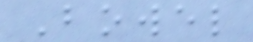Bowel
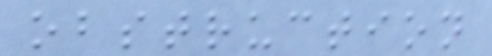obstruction
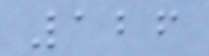126
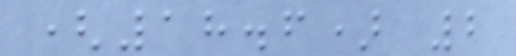(18.6) 2
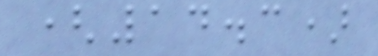(14.3)
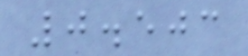0.503
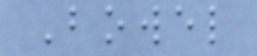Bowel
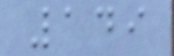149
